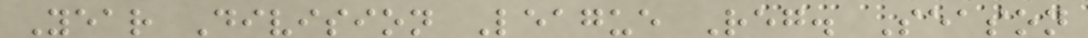Year Division League Reg. Season
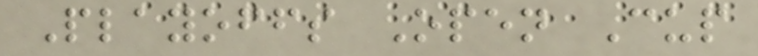Playoffs Open Cup
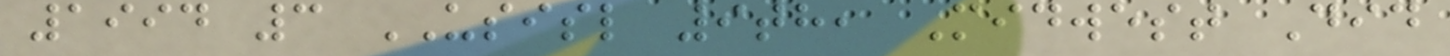1994 3 USISL 9th, Midwest Did
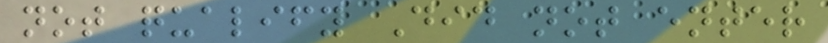not qualify Did not enter
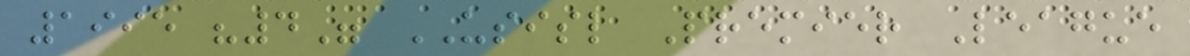1995 "4" USISL Premier League
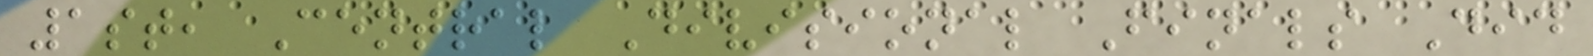1st, Central Divisional Finals Did
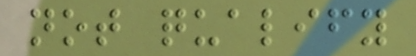not qualify
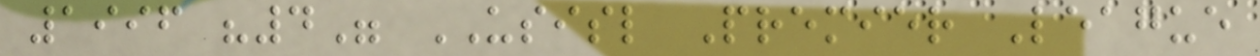1996 "4" USISL Premier League
